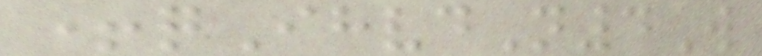+qIhvdN4W
